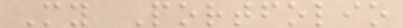My Portfolio
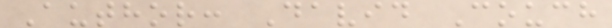Author: David Couch
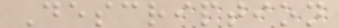Description
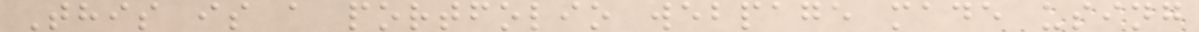This is a portfolio webpage made using
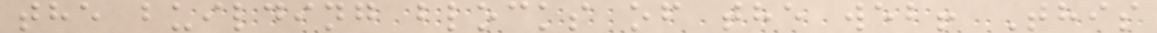the building blocks of the web! This
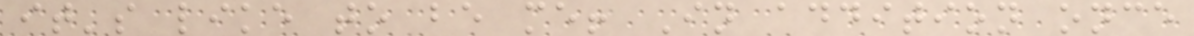it's like to be me! In addition once
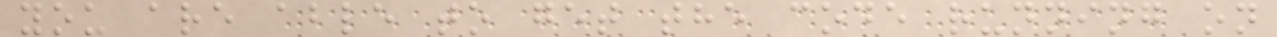you are able to get the code running on
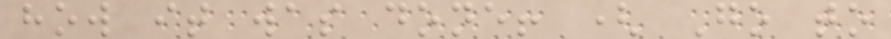how it was done! ( Go to
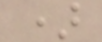)
